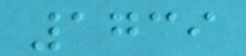1739
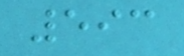593
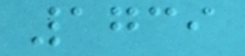1739
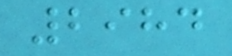2984
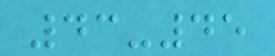43-45
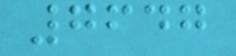7647
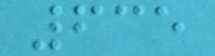635
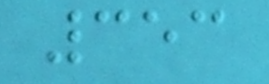353
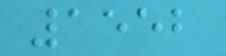1552
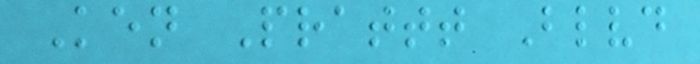Ken Prattt Blvd
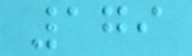179
